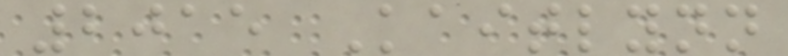2015 Kaitlynn
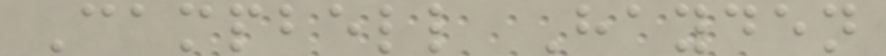Campbell Hayden
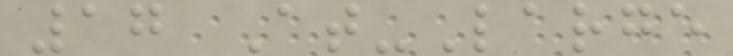17 At-Large
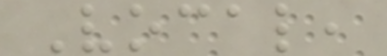Vocal,
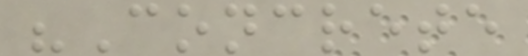"Concrete
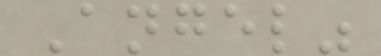Angel"
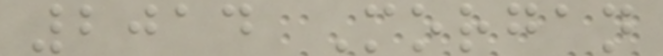2014 Morgan
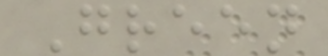Green
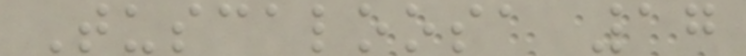Tuscaloosa 17
